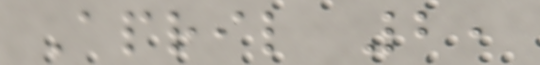April 2,
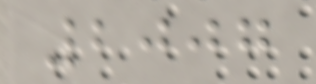2007
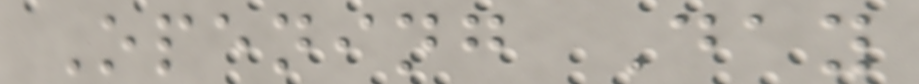Opening Day
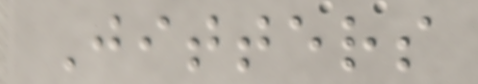Jitters
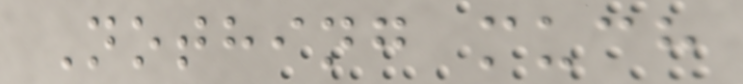Nothing much
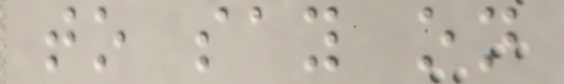to say on
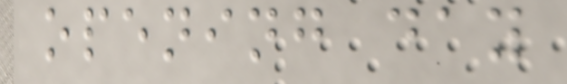opening day
